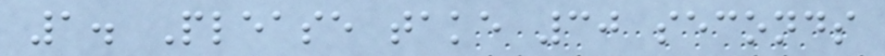1. Please take 30 seconds
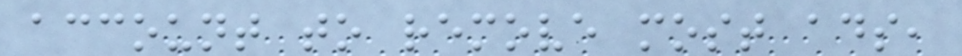account to remove most ads,
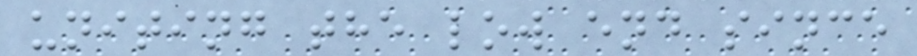uniting the low end since
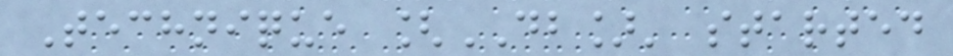Technique [DB]' started
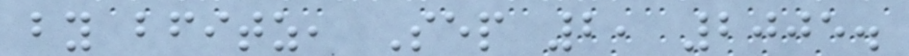by bfitz, Sep 2, 2005.
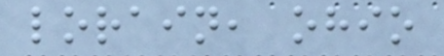lorain, ohio
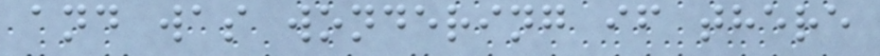and was wondering if there
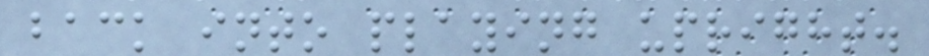back into playing upright.
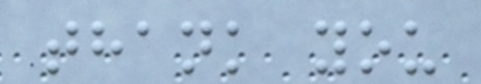thank you
